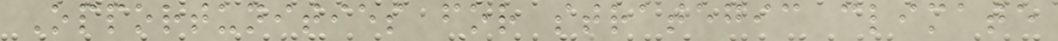Opportunities for strategic climate
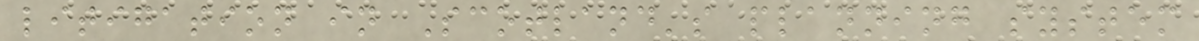litigation in Scotland's planning system
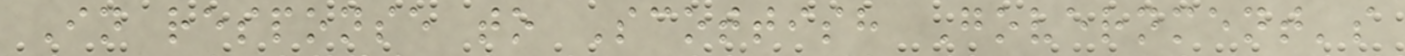In response to Scottish Government's
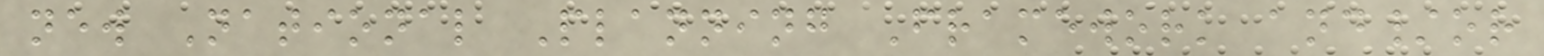new National Planning Framework and/or
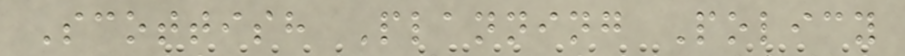Scottish Planning Policy
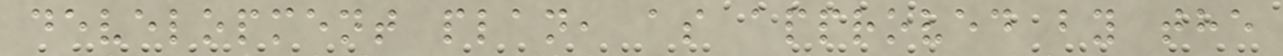development plan, as approved by the
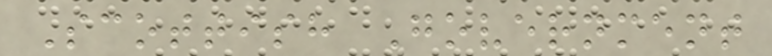Scottish Government
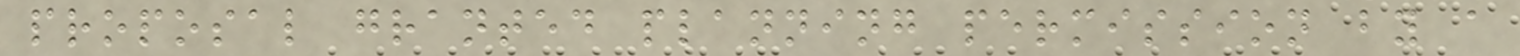proposal granted planning permission by a
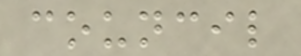council
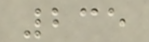235
